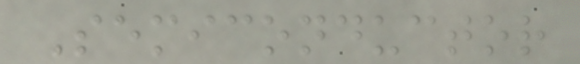Semiconductor
